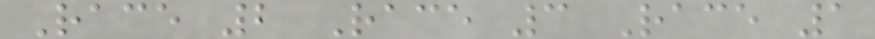Race 2 Race 3 Race 1
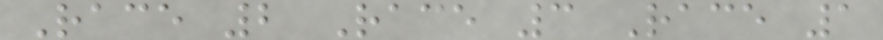Race 2 Race 3 Race 1
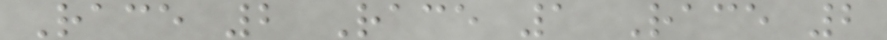Race 2 Race 1 Race 2
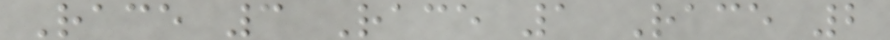Race 3 Race 1 Race 2
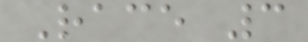Race 3
